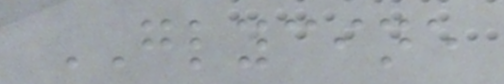GLYCINE
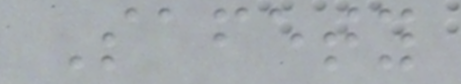Safety
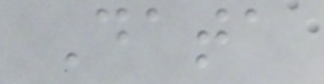Data
